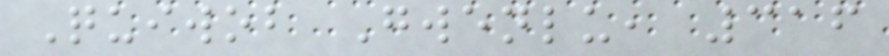Quiwob Gwenlu, 316
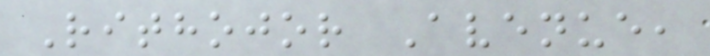Rithojor Avenue,
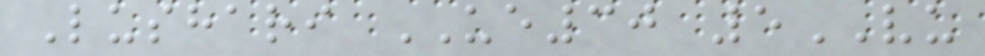Lushari UE30 5VU
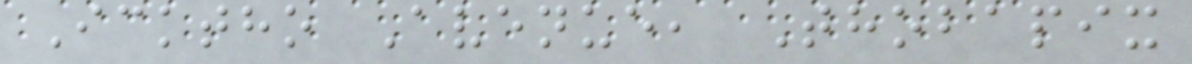Icktho Avenue, Thobapix
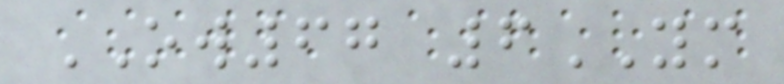OW67 6YM
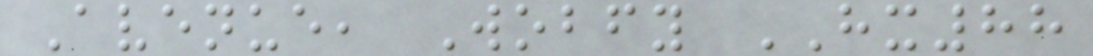Avenue, Wobfy HX88
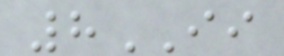8II
